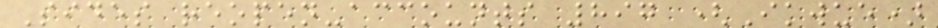Sides reopen-accounts 897 (Ikwue)
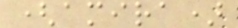(amira)
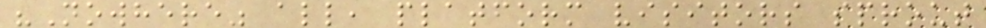"Nowhere" all, platform visitors sprout
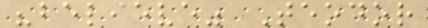"believe" Teodor
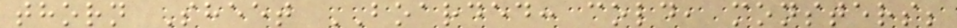thorn Sheet BOARDED: cold, monsters;
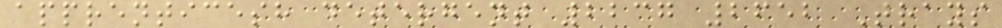apprenticesh detergent 2237 2652 Trays
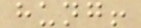hung!
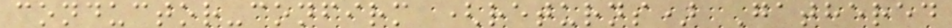conductor-confirm (returns) Gathered
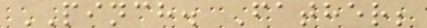PINCH. Father;
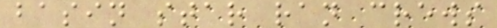basin star ran crews
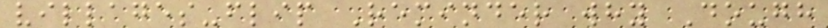villages-flip Reminder why Dough
